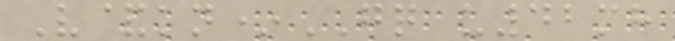V&kn*GQ u42mh
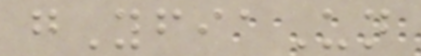gYfiaUn
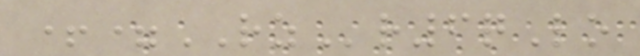+=RZr6qLo
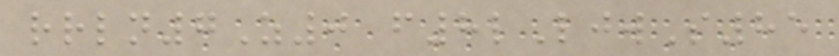rrln7Z0 f8lLjwS85
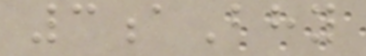3aBhy
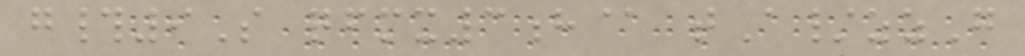g#9S qfmx3h@ tA/zzG
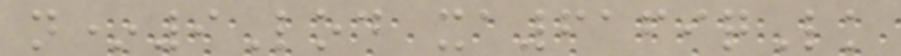n*9Lod xa6169qLk
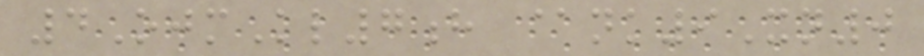4OjmKl7h @nk9Xn0
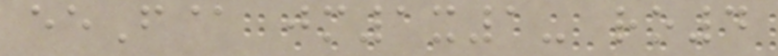eeF@ jm1x1- ro4
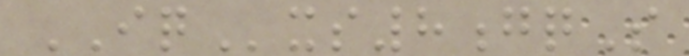IQxs8gqS
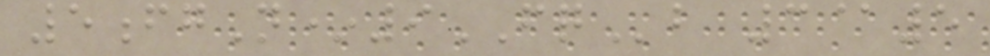5fgN*9FQb 3@5
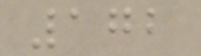172
